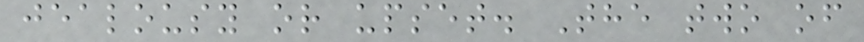jealousy or upset. The two of
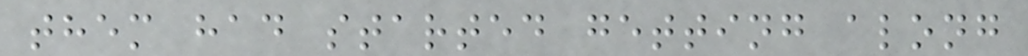them had started getting along
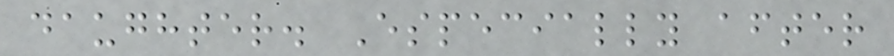daughter. Especially after
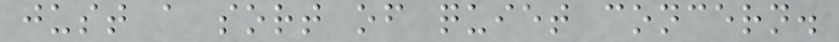just a sort of quiet concern.
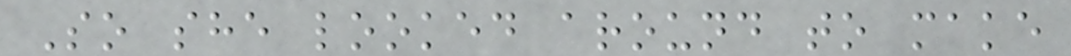So she looked around to make
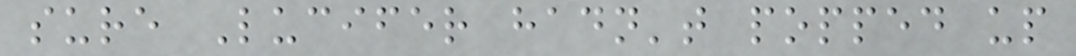sure Lucifer hadn't popped up
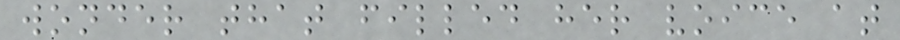wonder that filled her voice at
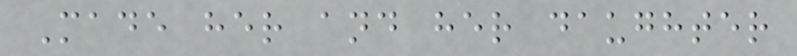Made her and her daughter
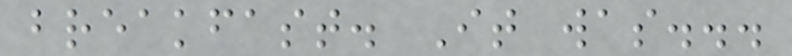breakfast. It was...
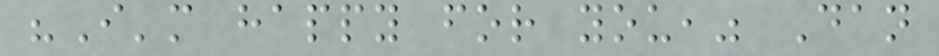"I'm happy for you," Dan
